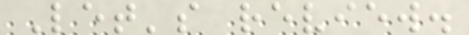Let's review.
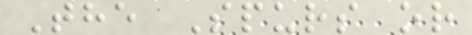The Spurs or
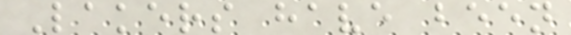Lakers have been
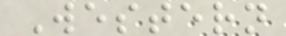Western
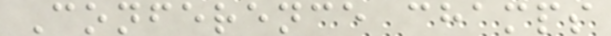Conference champs
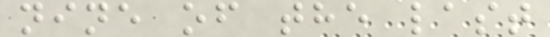nine of the last
